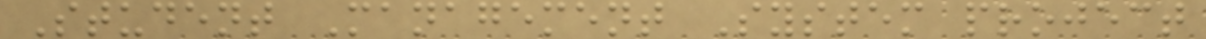Student Management System project
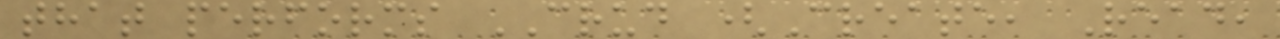that performs CRUD (Create, Read,
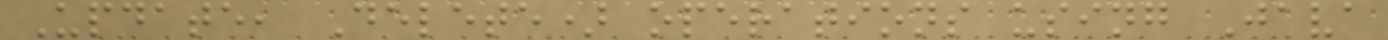Update, Delete) operations using Java
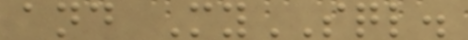and MySQL.
